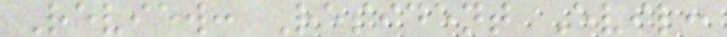Review: Resident Evil:
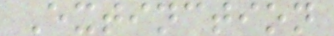Extinction
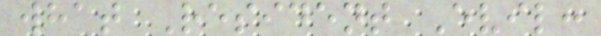what Resident Evil:
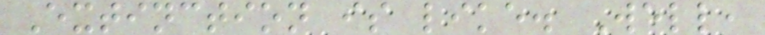Extinction is like. Well,
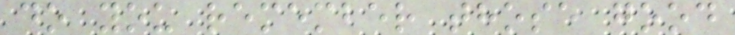do you remember those good
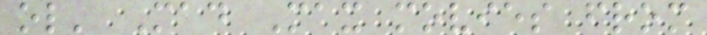ol' Mad Max movies from
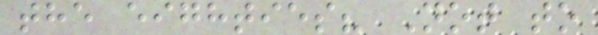the eighties? Not to
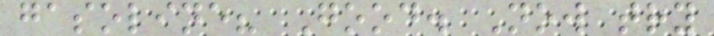gasoline? Good. Now try
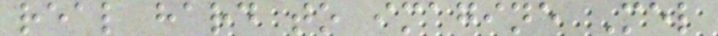real hard to imagine Mel
